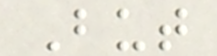But
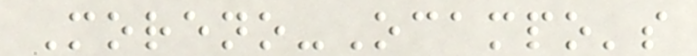Moreno-Ocampo's
